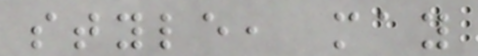style, may
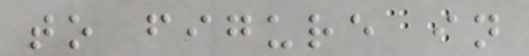to figure in
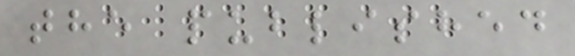the published
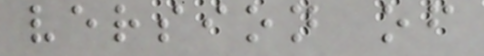version of
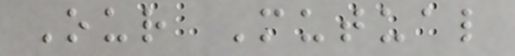Our Mutual
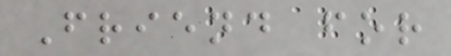Friend for
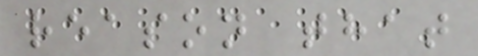reason that
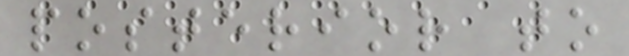posterior to
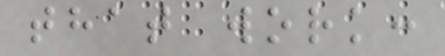that work:
